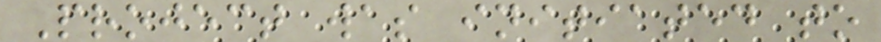Project was initiated to
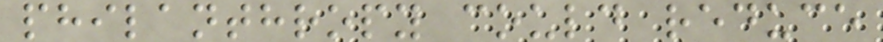philanthropy could reduce
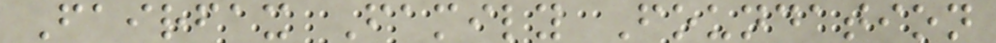Fairfax Family Foundation
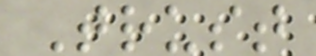Trust
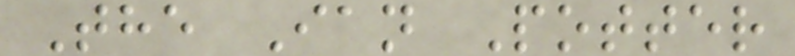The Ian Potter
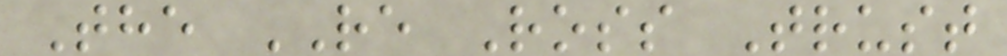The RE Ross Trust
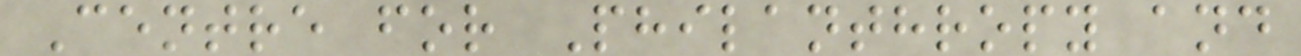Centre for Philanthropy and
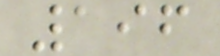196
